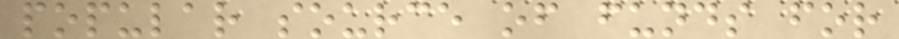popular source of funds for
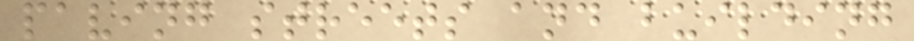paving streets and building
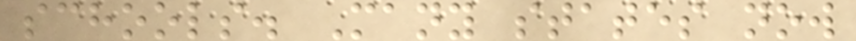schools. Many states now
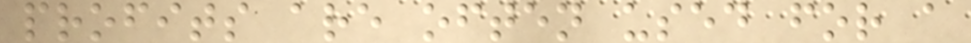profits are often used for a
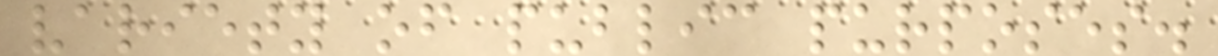variety of public purposes.
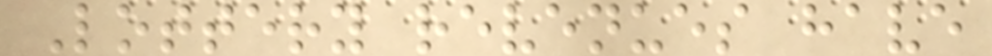Lottery revenues have
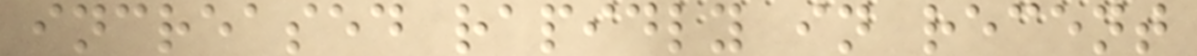increased rapidly in recent
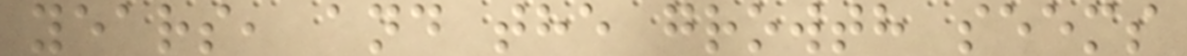years, and the growth seems
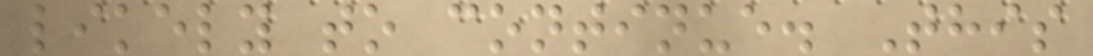likely to continue. This
